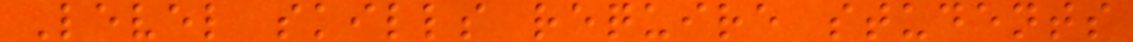Level skills require students
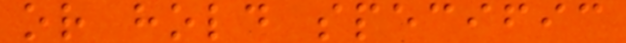or hold specific
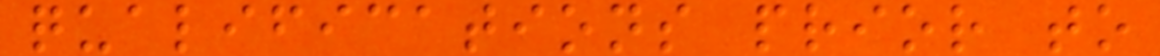qualifications prior to
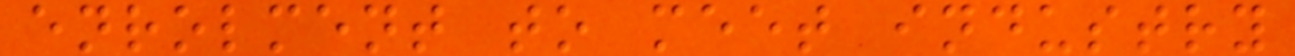enrolment to meet industry
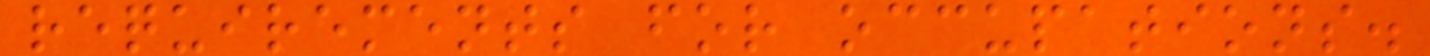requirements for occupations.
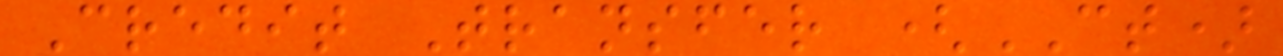Credit Transfer (CT)
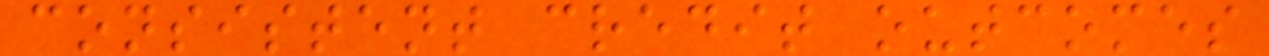consistent credit outcomes
